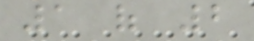1 of 2
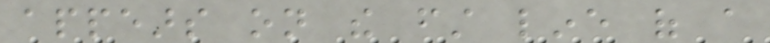appears on the first line of a
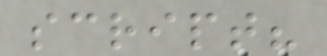script?
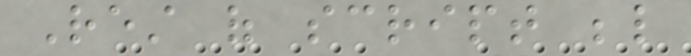Rest of script below
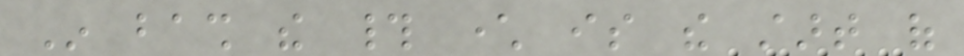In bash the # character is the start of
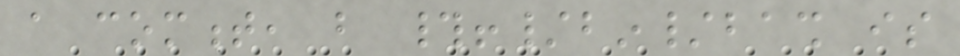a comment, but #!/bin/bash is
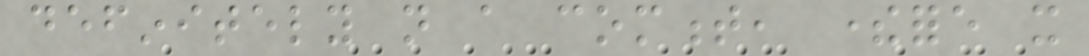definitely not a comment, therefore it
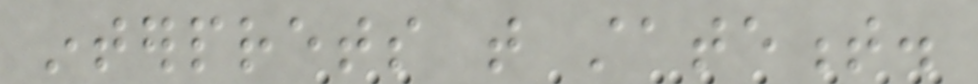interprets that statement.
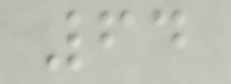64
